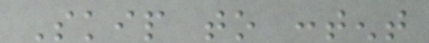Skip to content
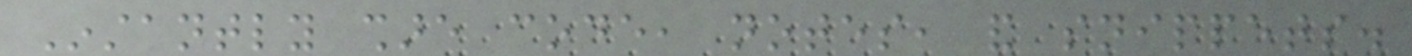Instantly share code, notes, and snippets.
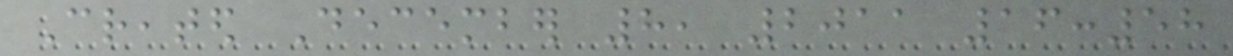Created December 8, 2011 16:58
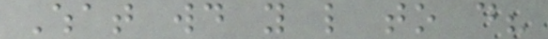What would you like to do?
